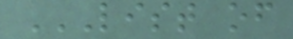LIST OF
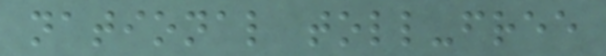national toll-free
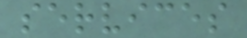services
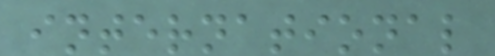international
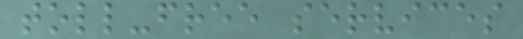toll-free services
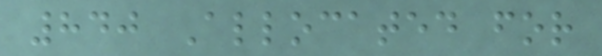840 Allocated for
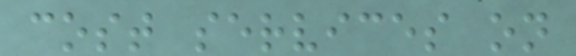cost services on
